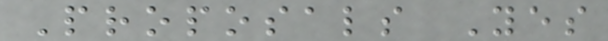Proposals Yes
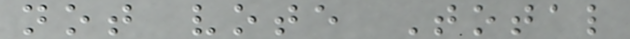not vote Total
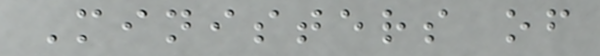Ministers of
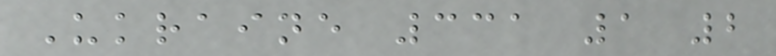Ukraine 331 1 2
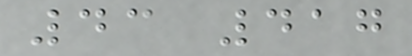43 417
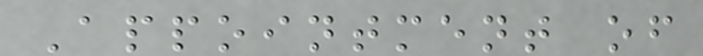Appointment of
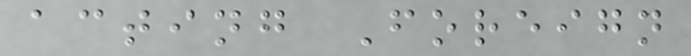acting Foreign
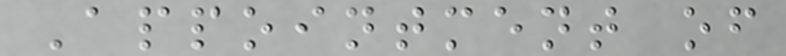Appointment of
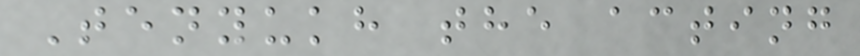Tenyukh the acting
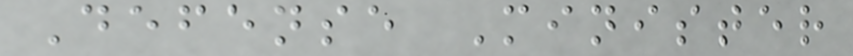Defense Minister
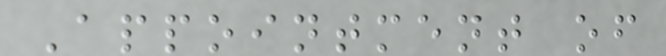Appointment of
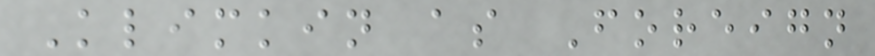Klimkin as Foreign
